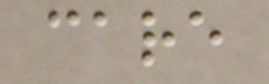care
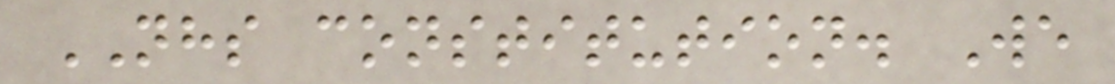NHS constitution. We
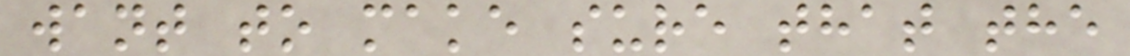want to make sure that the
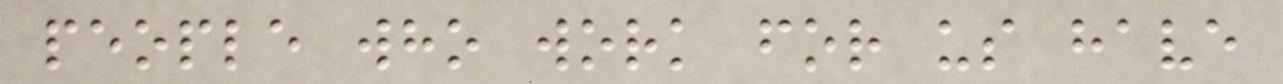people who work for us have
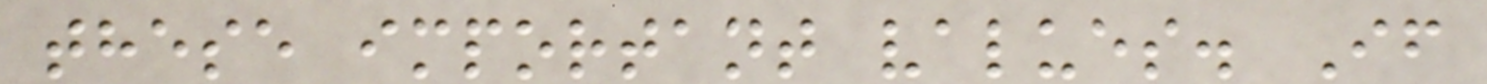these important values. If
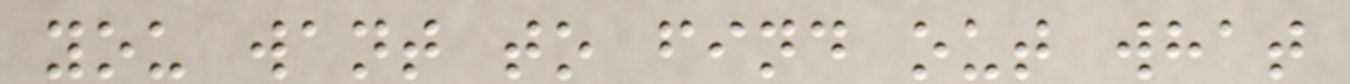you want to find out what
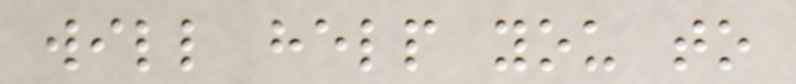will help you to
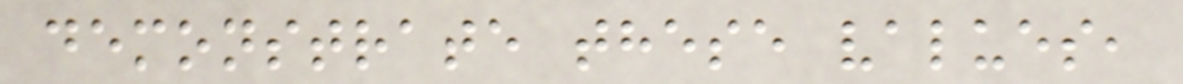demonstrate these values,
